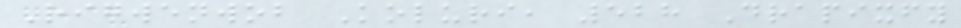Rigwenwob Koluri, 528 Drapixfy
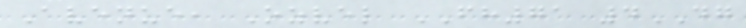Avenue, Ozvel FH71 4DG
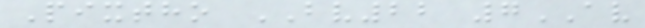Pixtho BV22 7AV
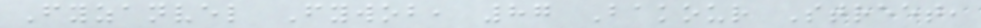Fyzanvel Fywob, 87 Bakour Street,
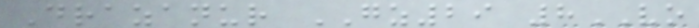Drazanur GZ29 8VO
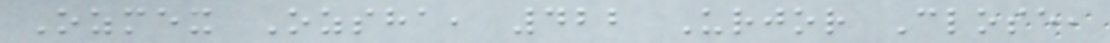Ozmex Ozsha, 422 Urjor Close,
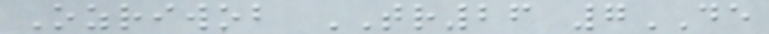Ozriwob TR26 7DE
